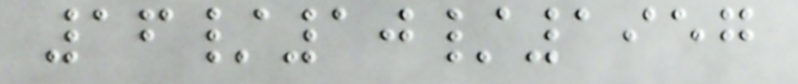16/10/1957
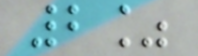2%
